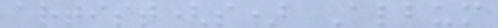artist(s) Album
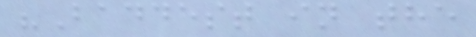"Baddest in the
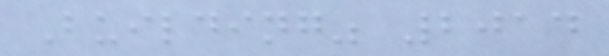Building" 2014
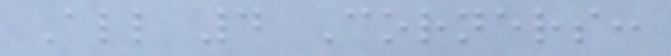All 4 Corners:
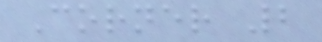Corner 2
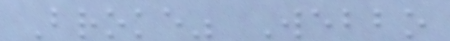Broke" Webbo
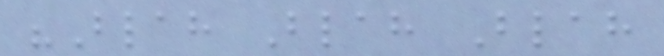"Blah Blah Blah
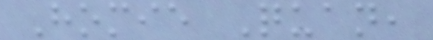Homie Quan,
